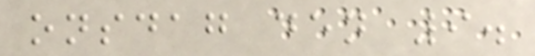onsdag den 9.
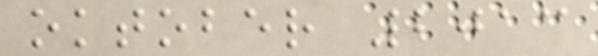oktober 2013
